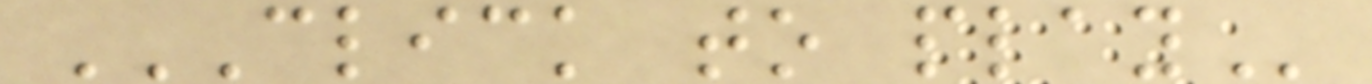CLICK TO PLAY
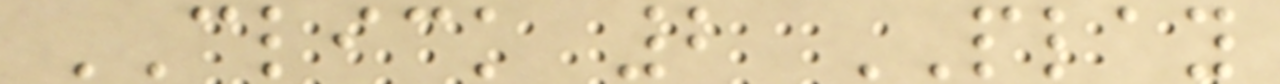CLICK 2 PLAY
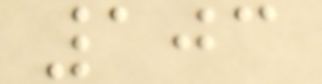103
